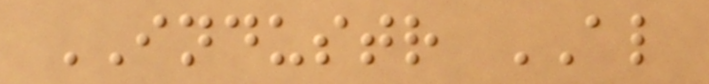INDUSTR AL
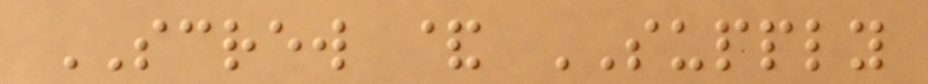SCREW & SUPPLY
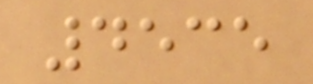4535
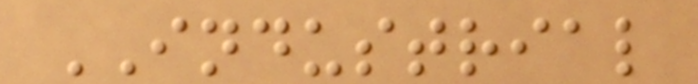INDUSTRIAL
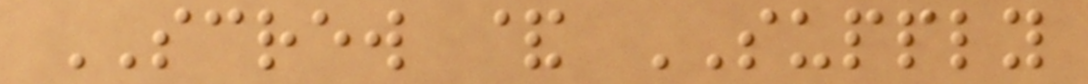SCREW & SUPPLY
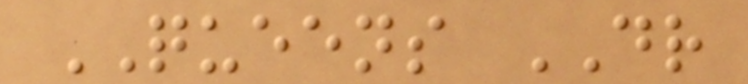QUEENS DR
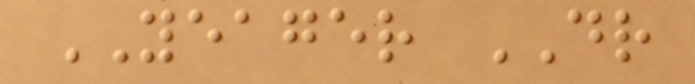YEAGER DR
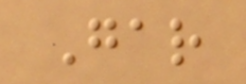Gar
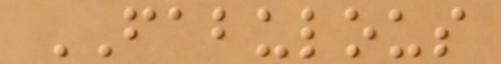FABULOUS
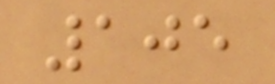105
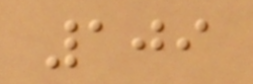109
